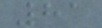81
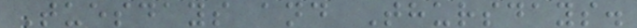Tuesdays and Thursdays.
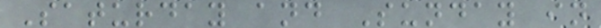Saturday and Sunday in
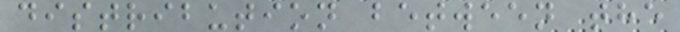distribution between the
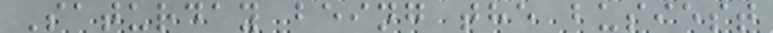Saturday being the busiest
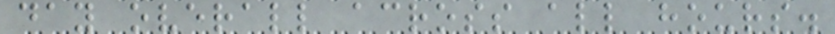day overall across all hours.
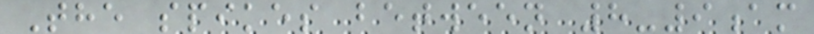The spikes between 8-9am
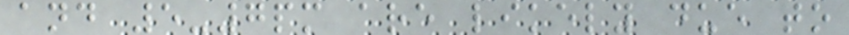and 5-7pm are likely due to
